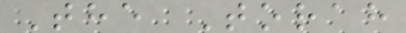The Torah
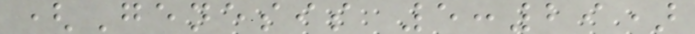(Genesis 5:29)
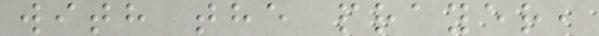with the prayer,
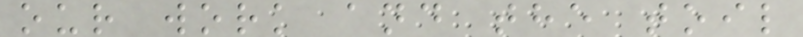our work and the toil
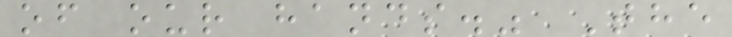of our hands." The
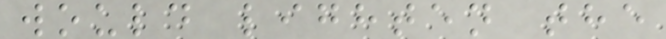would lighten the
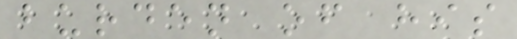burden of his
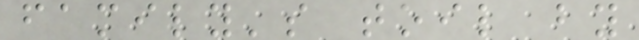family's toil by
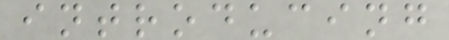introducing
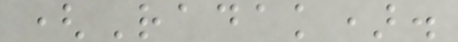(Radak).
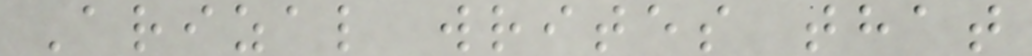Arizal writes that
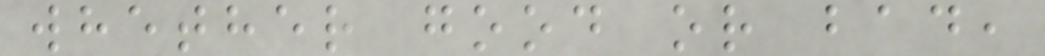whether good or bad,
